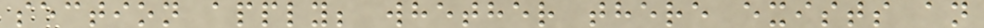section apply; whether there exists an
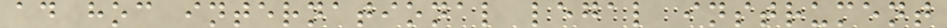ad hoc international legal instrument
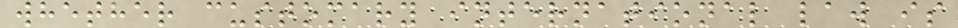whether customary international law is
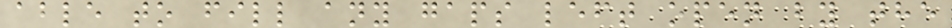able to fill any gaps left open by the
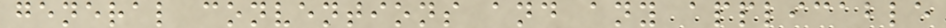general conventions and any applicable
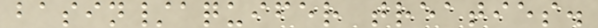basin/aquifer treaties.
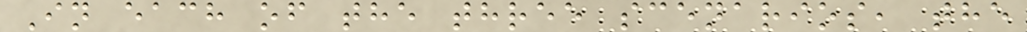In each of the three scenarios, the
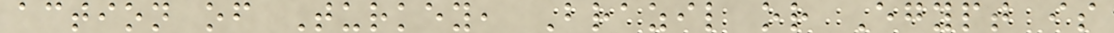action of Turkey, Brazil or Egypt is
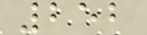252
